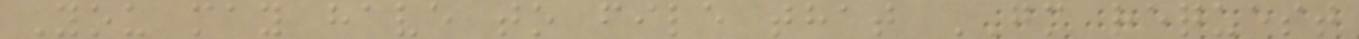You may have to file that GM request
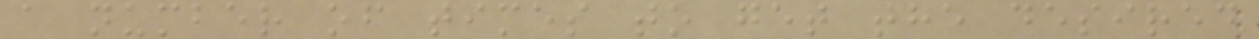a number of times to get the desired
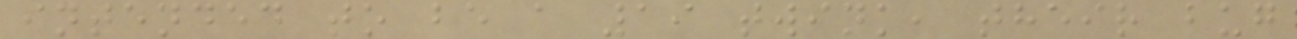intended to be a 19 twink, their bug
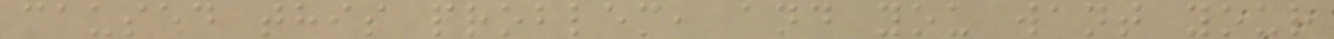caused this problem, and you want your
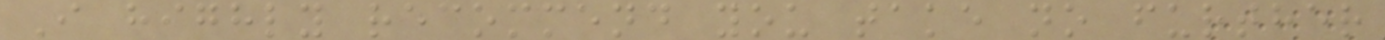I highly recommend you take no further
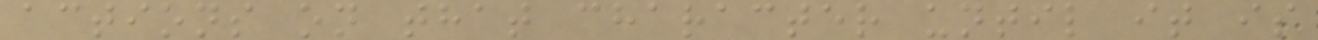actions on that character until it is
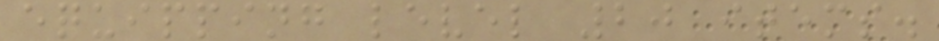equipping level 20 items.
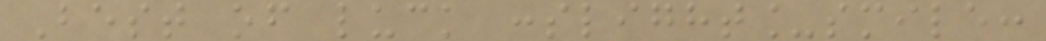Best of luck :slight_smile:
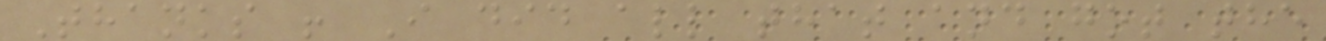Thanks ! I did all that and got the
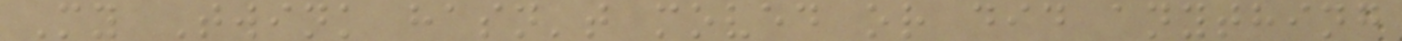My Twink hasn't moved or did anything
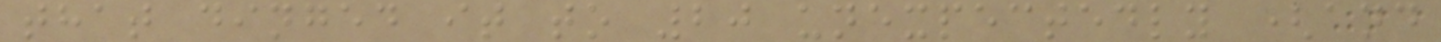that dinged it to 20 unexpectedly (and
